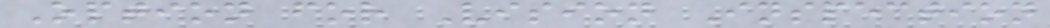Option for Vision Inspection
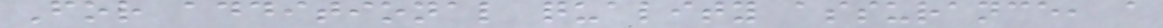For additional quality assurance, a
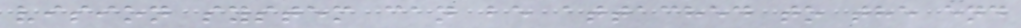vision system can be attached to the end
